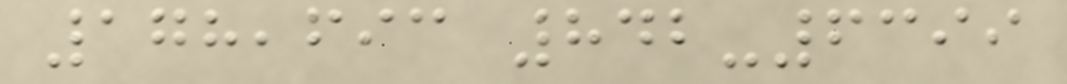178,693 842-6399
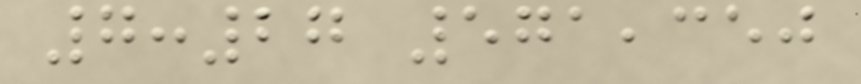7:27 571,350
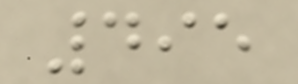495
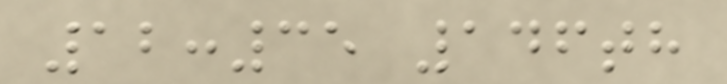12:35 146th
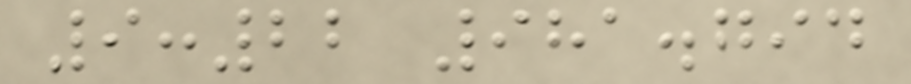9:22 981.794
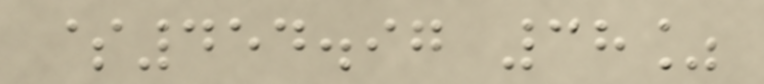$454.97 38%
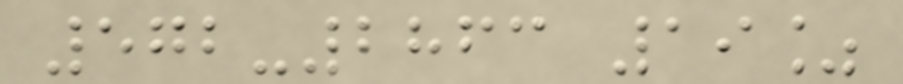572-2863 19%
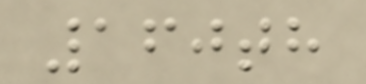160th
